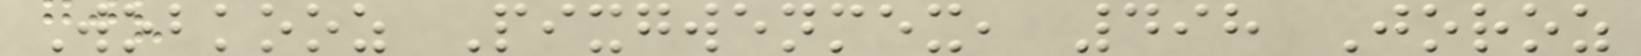Wobkooz Pixgwenmex, 498 Joroz
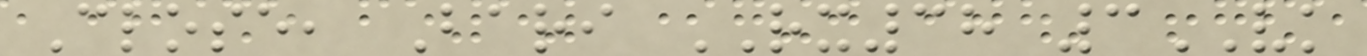Close, Bari RX38 3VK
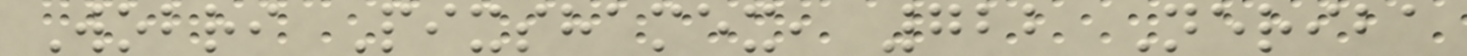Wobri Pixshamex, 722 Neriba
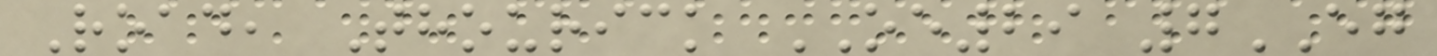Road, Thourick OE29 7EG
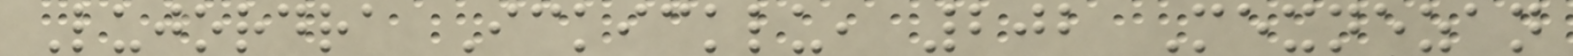Lujordra Ickicklu, 202 Mexnezan
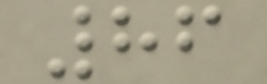86
